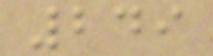249
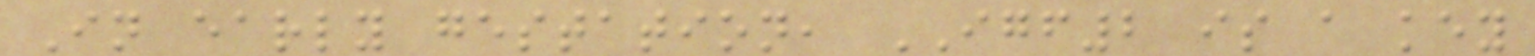In early gestation, IGF2 is a key
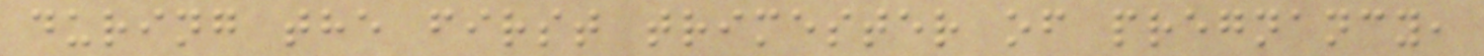during the first trimester of pregnancy,
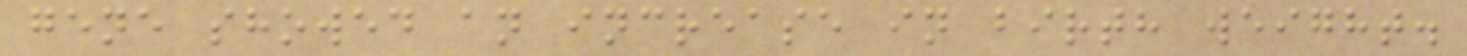gene showed an increase in birth weight.
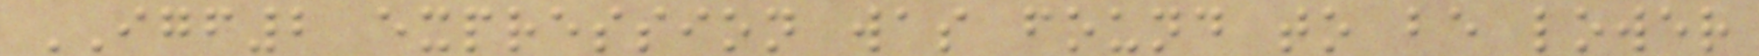IGF2 expression was found to be lower
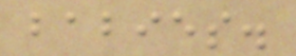babies.
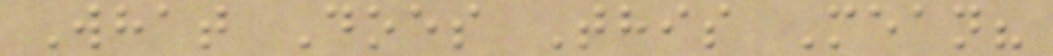What Does This Mean?
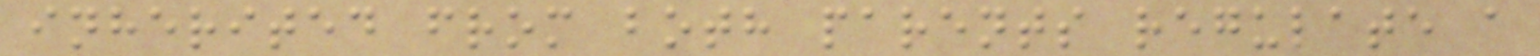inherited from both parents regulate a
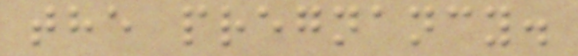the pregnancy.
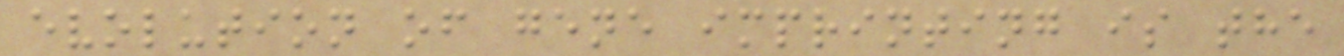evolution of gene imprinting is the
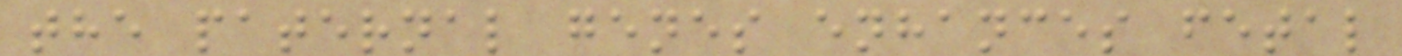the paternal genes enhances fetal
